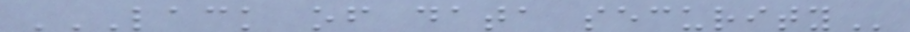LACK OF DATA SECURITY
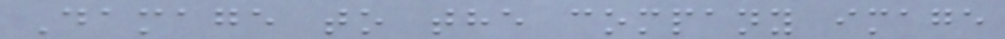Damage to the company image
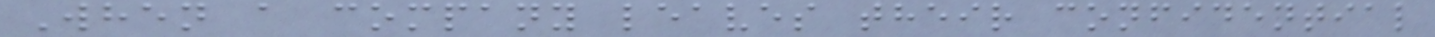When a company leaves their confidential
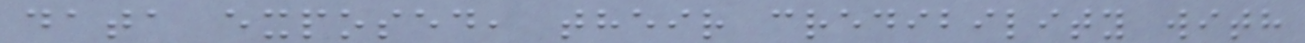data exposed, their credibility with
